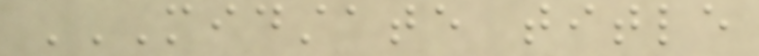MIDSTATE TITLE
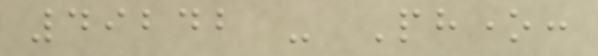49242 - Phone:
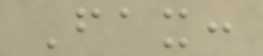Fax:
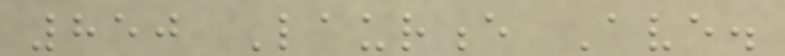850 Laurence Ave.
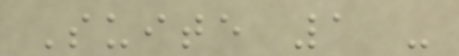Suite 1 -
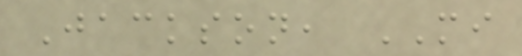Jackson, MI
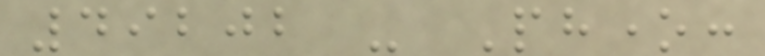49202 - Phone:
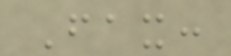Fax:
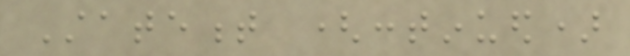Statement (continued)
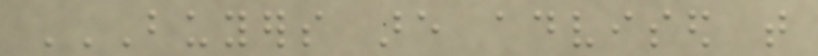BUYERS ARE ADVISED THAT
